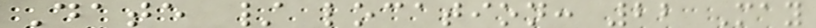Date / location: 22 May
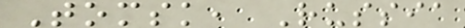Tomsk, Russia
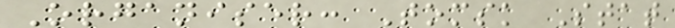Organiser: Tomsk Stat
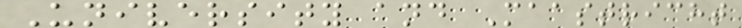University and Maastricht
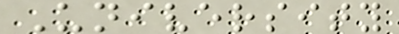University
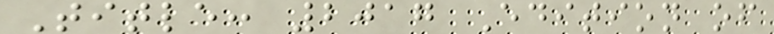Title: 2017 Edition of
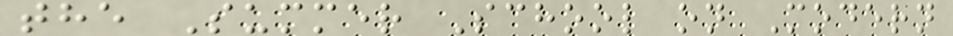the Summer School on Modern
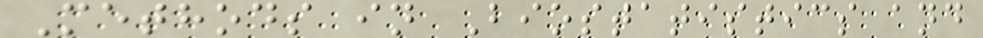Methods in Biostatistics and
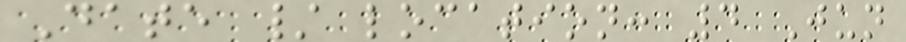Date / location: 4 Jun
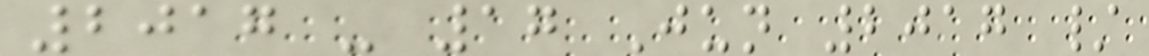2017 - 17 Jun 2017 /
